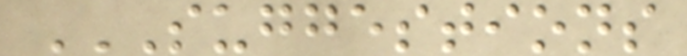SUGGESTIONS
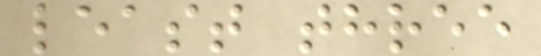least three
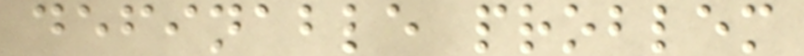definable problem
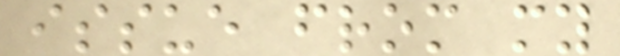issue from my
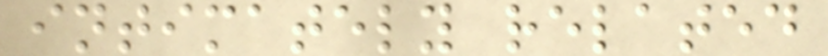intimately related
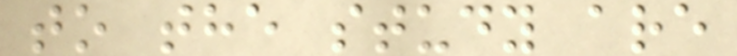to the study are
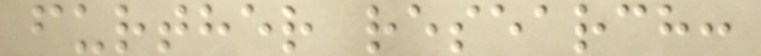further research:
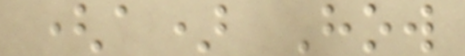(a) How
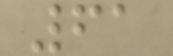61
